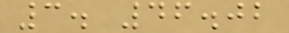3. 46.02
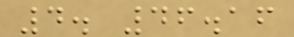4. 46.16
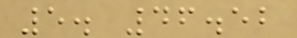5. 46.52
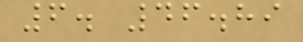6. 46.89
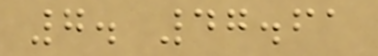7. 47.61
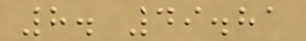8. 49.81
